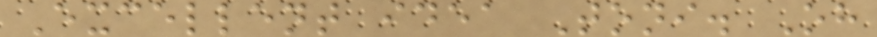Excellent idea Toni. Oh
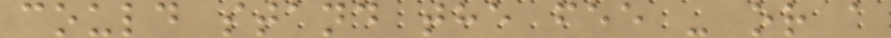could stand the fee - or a
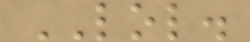LOL.
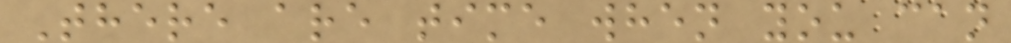There are time when you can
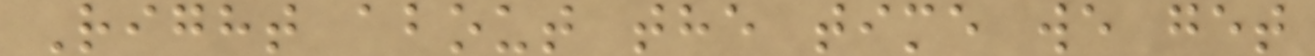Right about the time we get
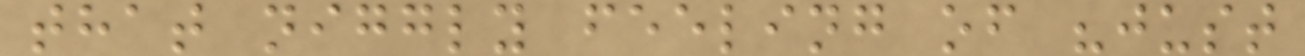that niggly feeling of "just
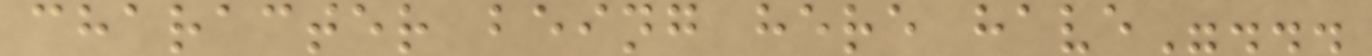character being here have"...
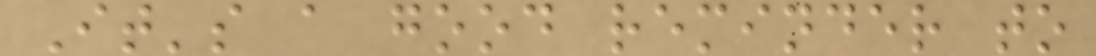It's a good reminder to
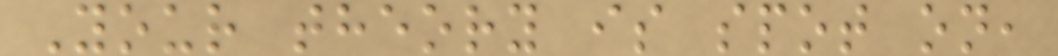Your theory is spot on,
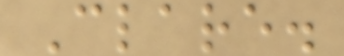Clare.
